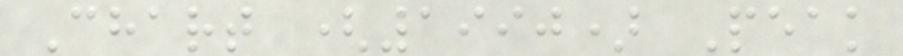Chart (1990) Peak
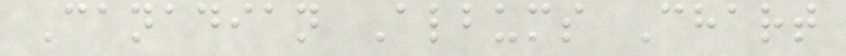Canadian Albums Chart
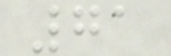71
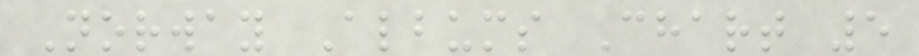Norway Albums Chart 5
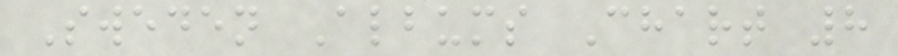Sweden Albums Chart 8
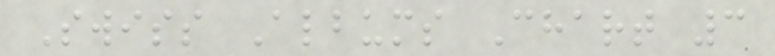Swiss Albums Chart 3
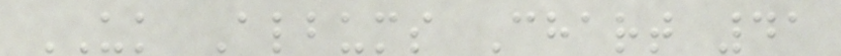UK Albums Chart 41
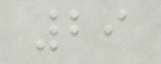29
